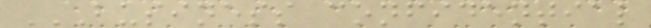BUSINESS CONFIDENTIAL
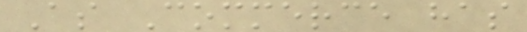As Commerce has
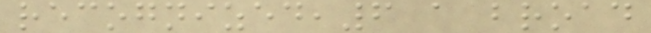recognized,6 a broad
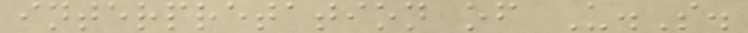interpretation of U.S.
